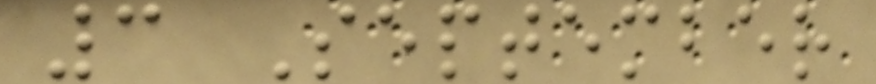3 September
